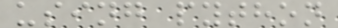using python
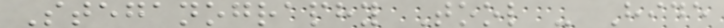Steganography Tool - Hide
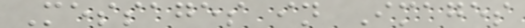Messages in Images
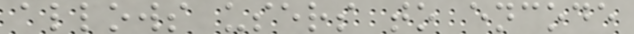allows users to encode
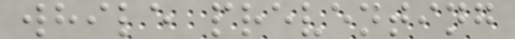while preventing
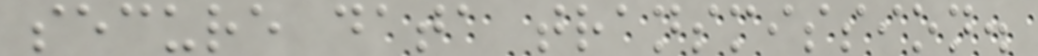secure data transmission.
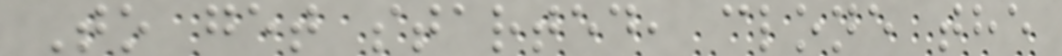To get started, clone the
